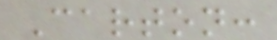Carton:
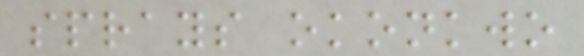sprays okonkwo
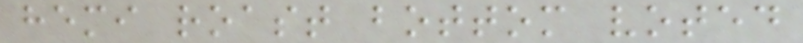hemi roast bottom voted
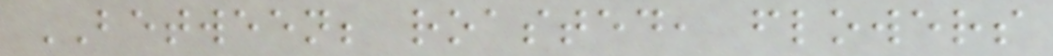BETWEEN; roasted, flowers
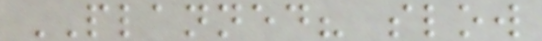PLANNED? slow
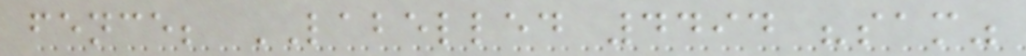fence; LABELLED 4494 "sam"
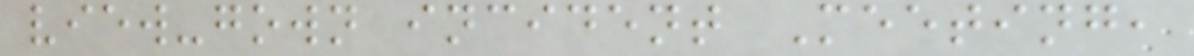view-gown incident Meeting,
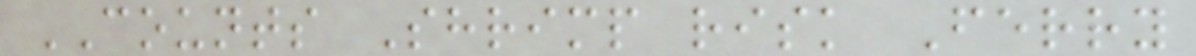COUNTS Shrimp risk Ferry
